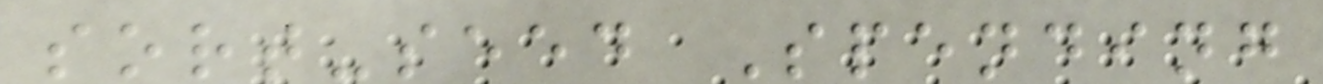sort-seed Spending
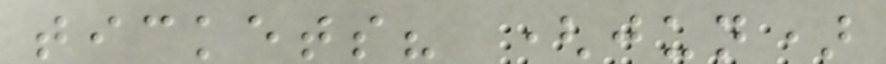tickets? (jun)
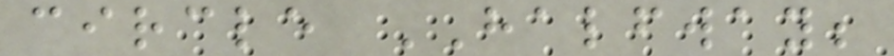circle HALFWAY;
